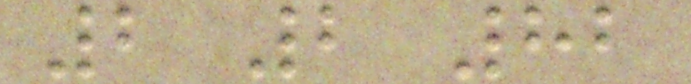2 2 82
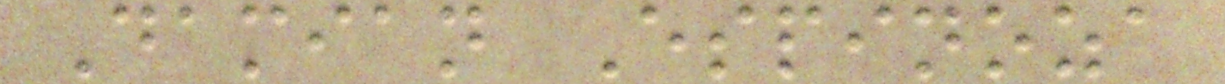Damian Espinoza
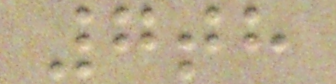7th
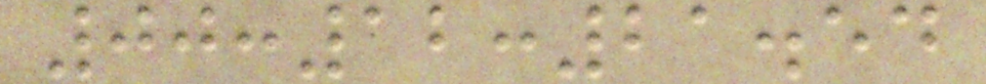00:12:21.54
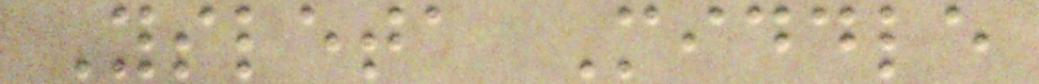Ysleta Middle
